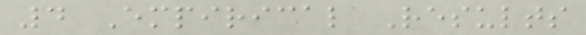4 Empirical Results
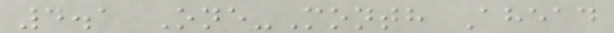4.1 One-Month Ahead
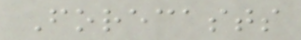Forecasts
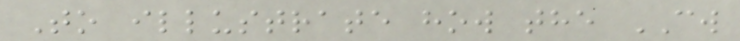To illustrate how the CW
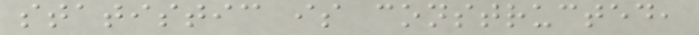statistic is constructed,
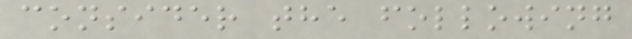consider the following
